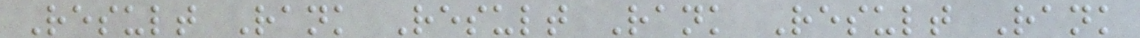Result Rank Result Rank Result Rank
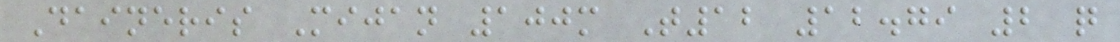Daineris Mijan 100m T12 12.79 2 q
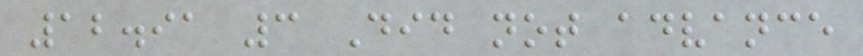12.91 3 Did not advance
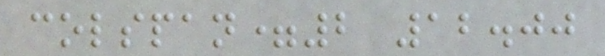colspan=2 12.00
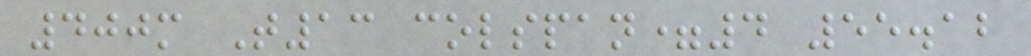400m T13 colspan=4 55.12
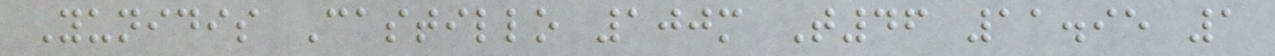Yunidis Castillo 100m T46 11.95 1
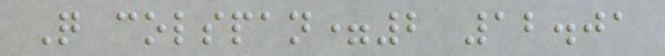Q colspan=2 12.01
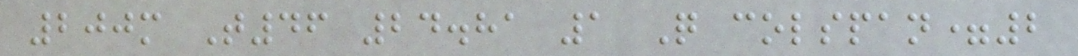200m T46 24.81 1 Q colspan=2
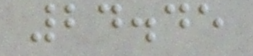24.45
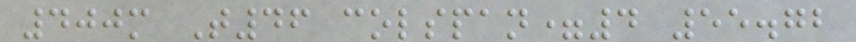400m T46 colspan=4 55.72
